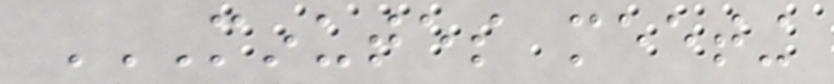MINUTES MEETING
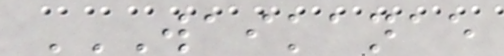WAIKANAE
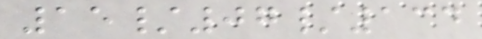15/07/134
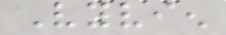Vyvien
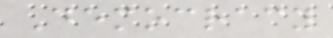Democracy
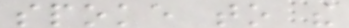spoke to the
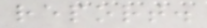report.
